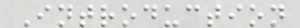Introduction
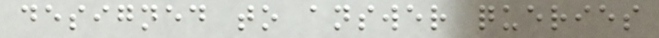designed to answer queries
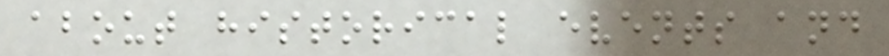about historical events and
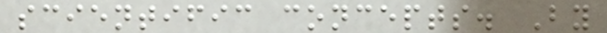scientific concepts. By
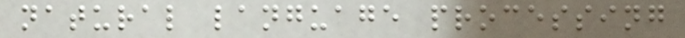natural language processing
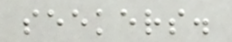seekers.
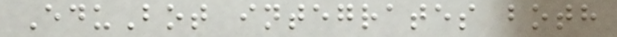EduBot integrates both
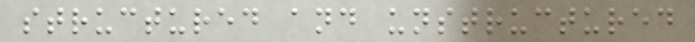structured and unstructured
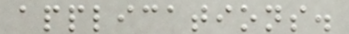applications.
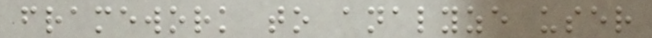framework to analyze user
